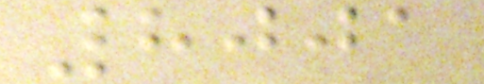8001
